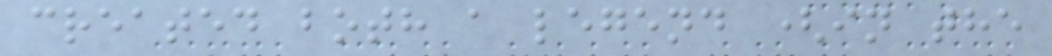created both a legend (in the
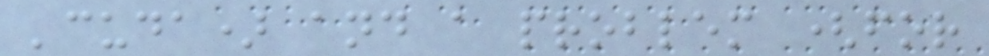'cuda) and a problem (for
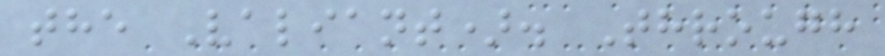the Valiant). Through
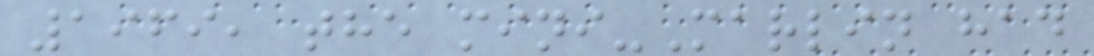1969, the mini-Marlin had
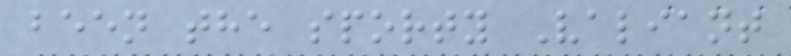been the sporty Valiant
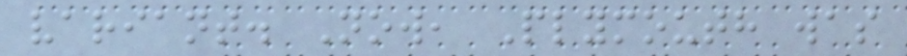variant. Now, Plymouth was
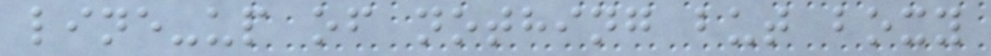line-up of nothing but boxy
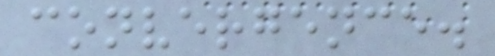convergence.
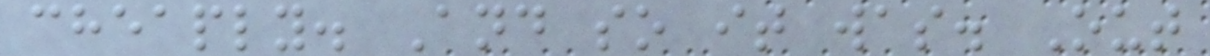cheaply. And so it was. Out
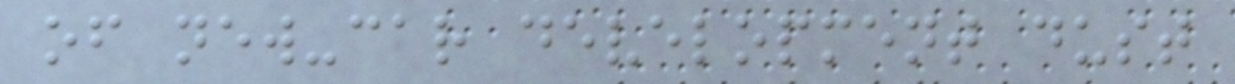of new-car development dust
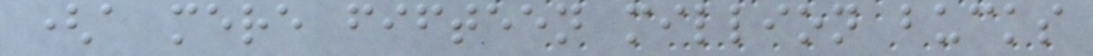(a mere fifteen million bucks
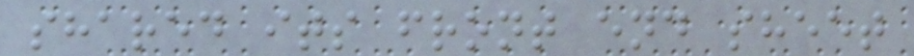shared its front end sheet
